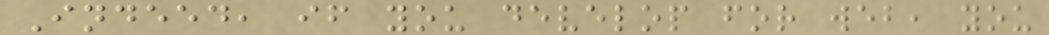Indeed, if you develop for web, you
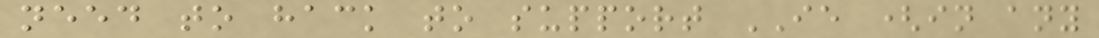need to hack to support IE (in any
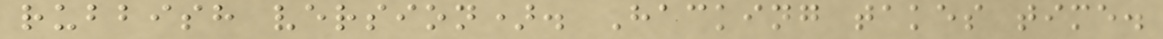rubbish version). Hacking takes time.
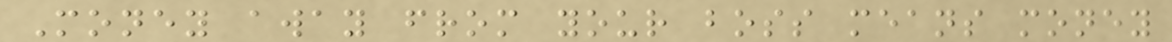Money away from your boss means money
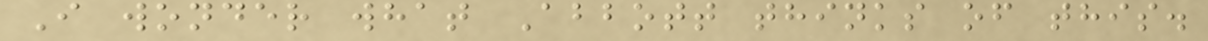I wonder what Abbott thinks of this.
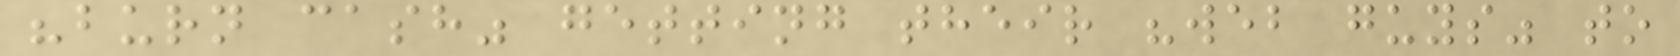"burn cash" getting their "web guys" to
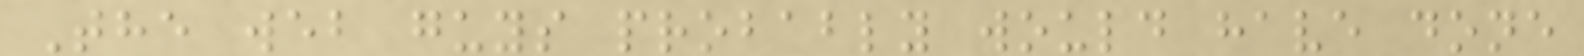The web guys probably would have done
